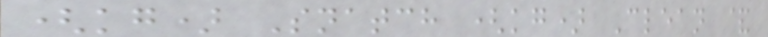(kg) Snatch (kg) Clean &
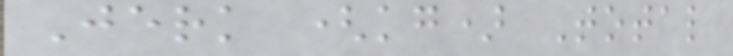Jerk (kg) Total
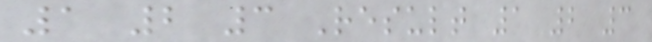1 2 3 Result 1 2 3
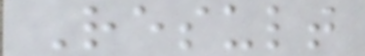Result
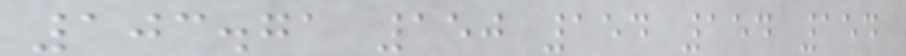103.71 150 154 154 154
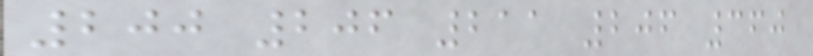200 206 211 206 360
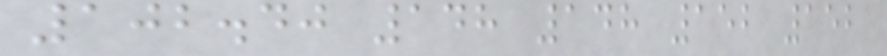102.40 148 148 152 152
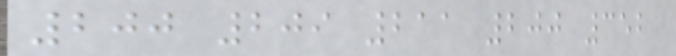200 209 211 200 352
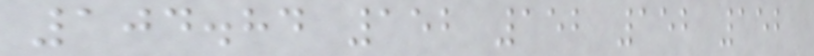104.84 152 152 152 152
